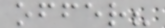offer?
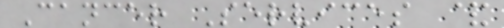Cancer Services &
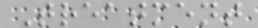Treatment
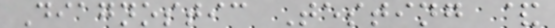Diagnostic Testing &
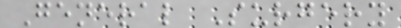General Surgery
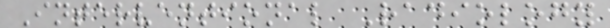Interventional Radiology
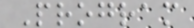Program
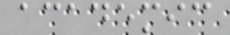academic
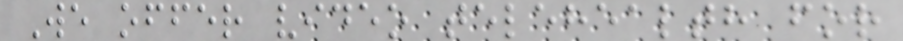We offer video telehealth for
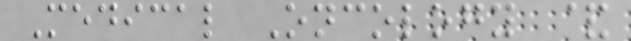Medical Oncology &
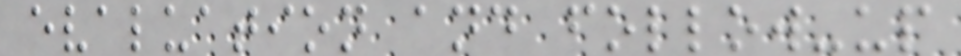evaluation and follow-up
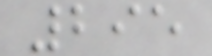295
